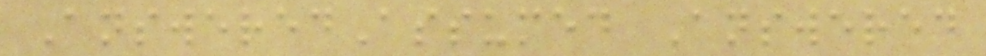AnsweredAssumed Answered
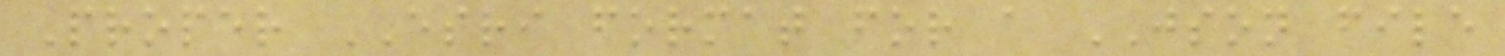Proper ESRI format for a JSON file
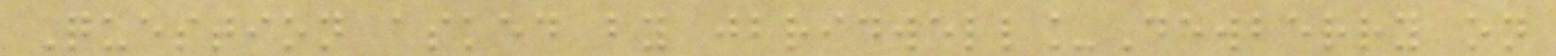Question asked by jbridwell_Dewberry on
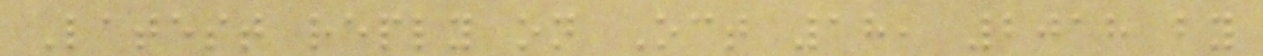Latest reply on Oct 18, 2018 by
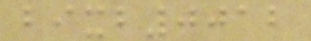bixb0012
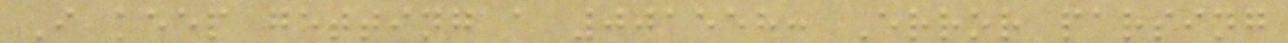I keep getting a 001558: Error parsing
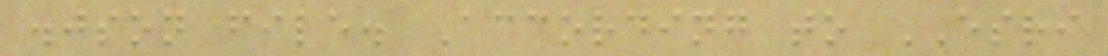.json file. According to ESRI
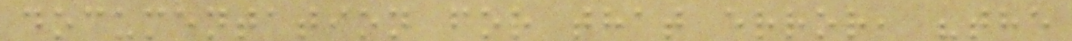documentation for that error, "the
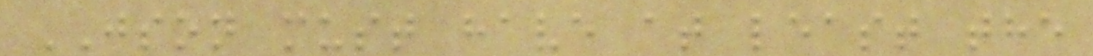JSON must have at least the
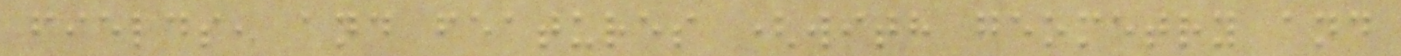fields, and features (with geometry and
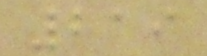219
